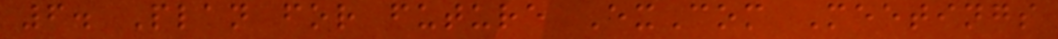6. Plan for future ExCom Meetings
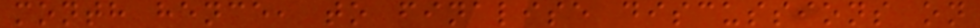month hence, to finalise discussions on
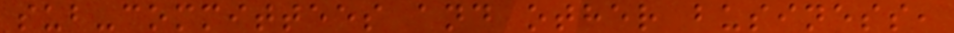sub-committees and other business,
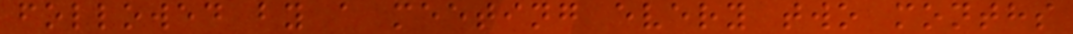followed by a meeting every two months
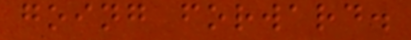going forward.
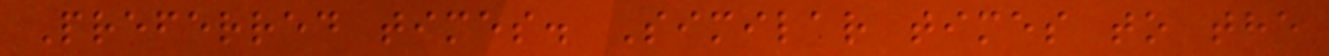Preferred times. Similar times to the
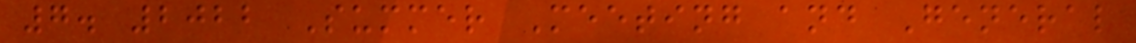7. 2022 Summer Meeting and General
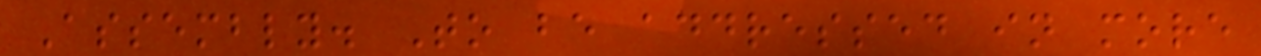Assembly. To be addressed in more
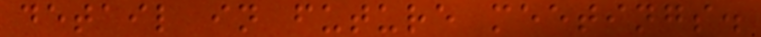detail in future meetings.
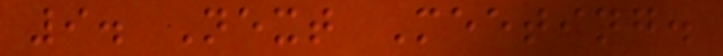9. Next Meeting.
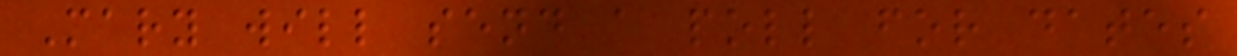Mary will send a poll for dates
